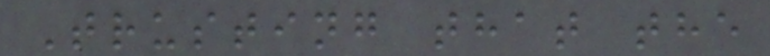Trusting that the
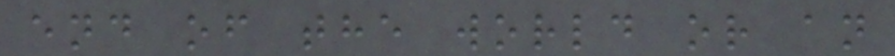end of the world or an
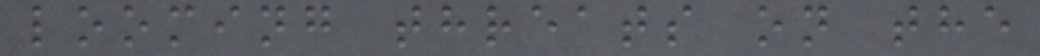looming threats on the
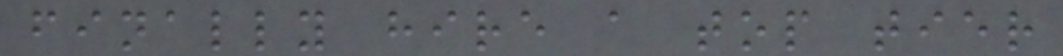finally hire a top tier
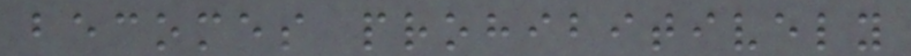becomes prohibitively
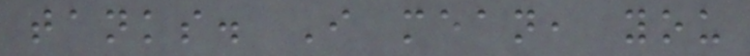tanks. I mean, you
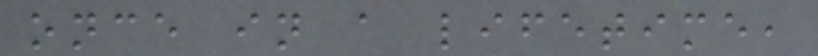once in a lifetime,
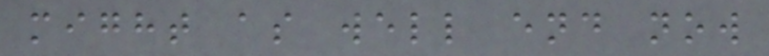might as well end now
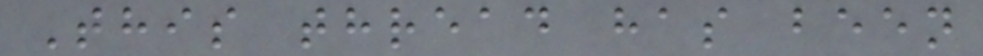This thread has been
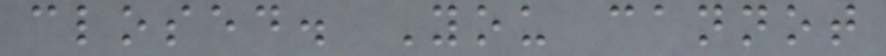closed. You cannot
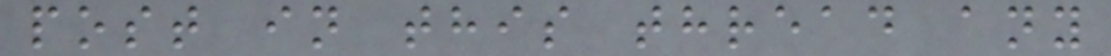post in this thread any
